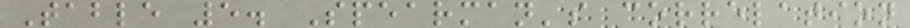Table 5. Spearman's correlation
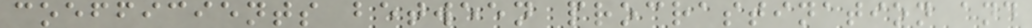coefficients between procrastination and
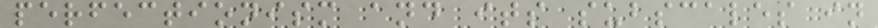perfectionism and its subscales in
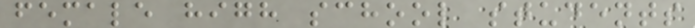female high school students
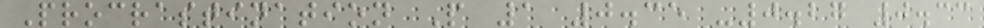Procrastination P 1 0.35 -0.27 0.33
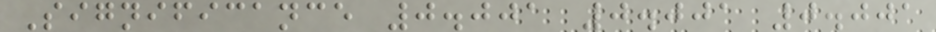Significance 0.001 0.001 0.001
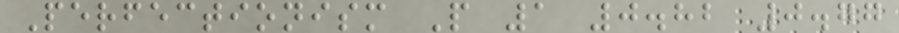Perfectionism P 1 0.82 0.77
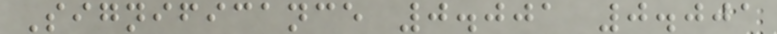Significance 0.001 0.001
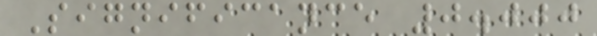Significance 0.000
